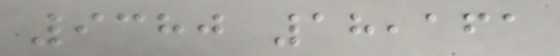9380 18,161
